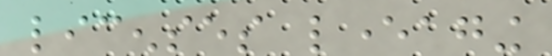licenses leveraging
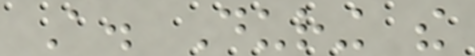A. During the
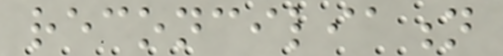reconciliation
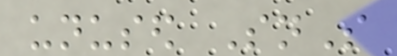unused SnS
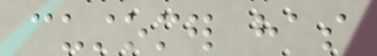customer has
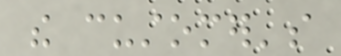the customer's
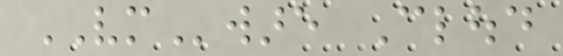VMware Cloud
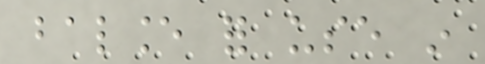balance for use in
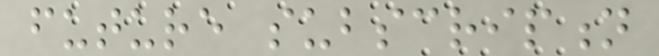future subscription
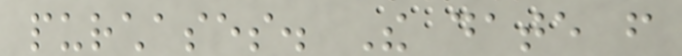purchases. The date from
